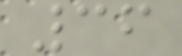36
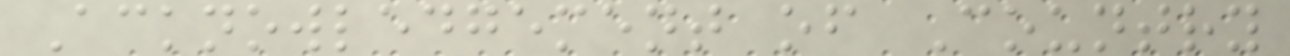Acknowledgement of Country
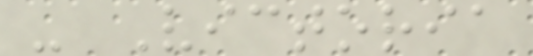- Victoria
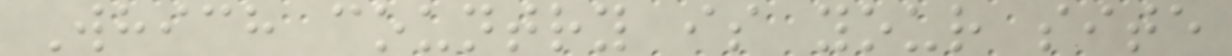Which country is your site
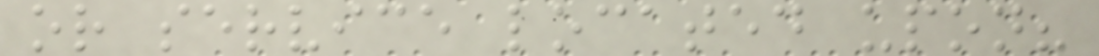or service located upon?
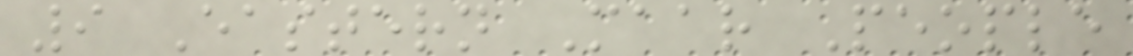9 Eastern Maar People
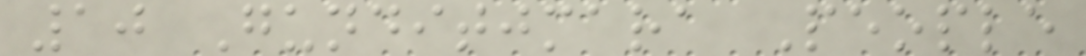10 Gunditjmara People
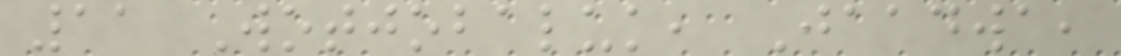11 Wotjobaluk, Jaadwa,
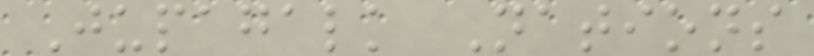Jupagalk Nations
